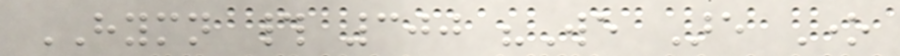HYMN # 300 "We Are One
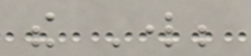the Lord;
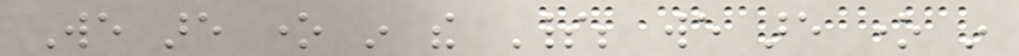We are one in the Spirit; we are one in
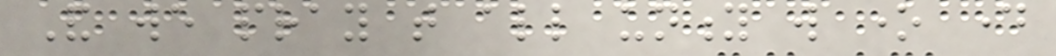And we pray that all unity will one day
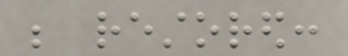be restored:
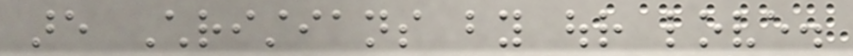are Christians by our love.
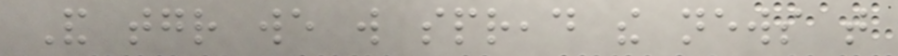And together we will spread the news that
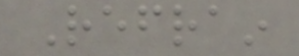Refrain
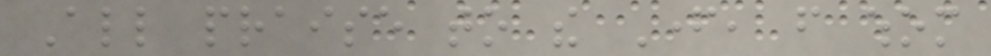All praise to the Father, from whom
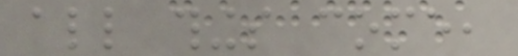all things come,
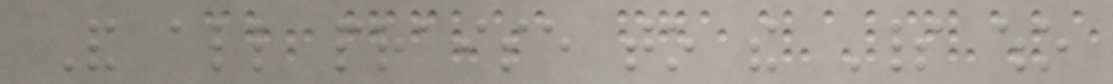And all praise to the Spirit who
